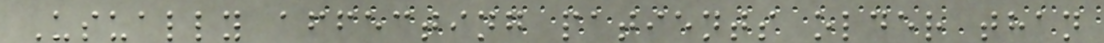Usually affecting patients older than
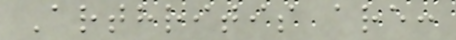Arthritis are:
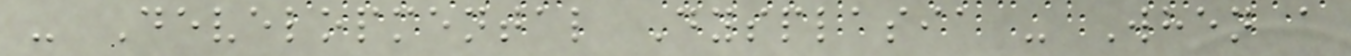- Developmental Dysplasia - When a
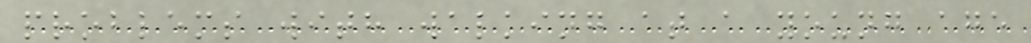problems with walking at a young age
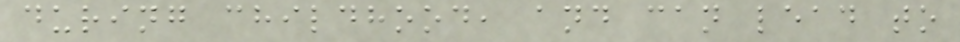during childhood, and can lead to
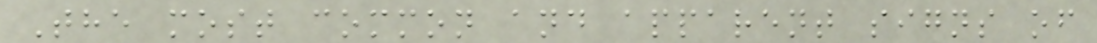The most common and apparent signs of
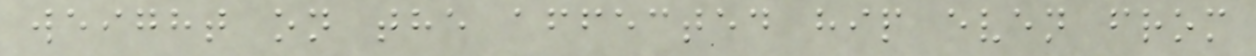weight on the affected hip even from
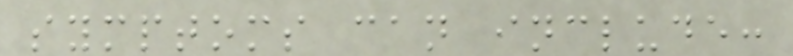symptoms can include:
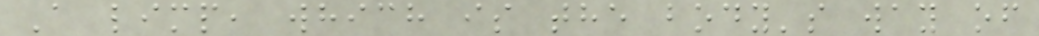A limp, which is the body's way of
